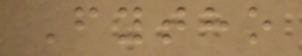Fytho
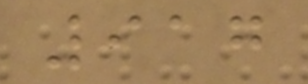917
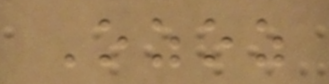Ozoz
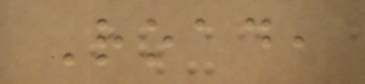Road,
